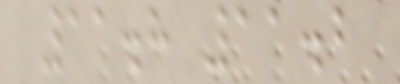11.8 11.2
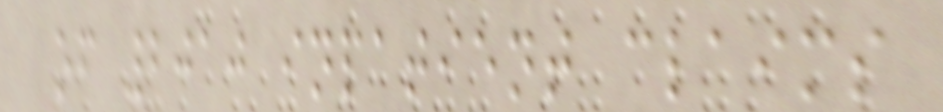of 2010 inpatient claims
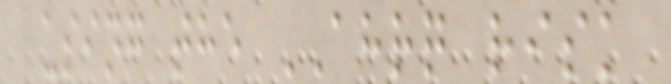using the AHRQ risk
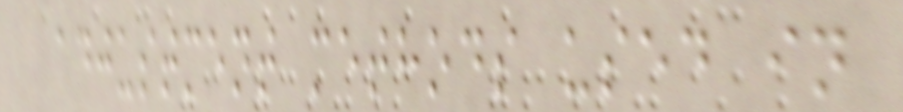adjustment methods used in
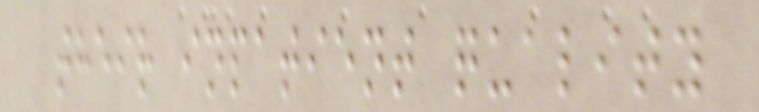their inpatient quality
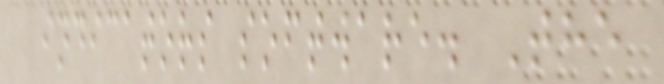indicators software. The
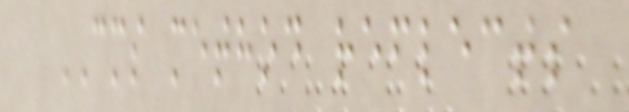CMS method reflects
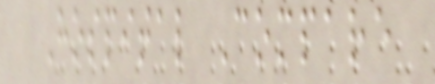Hospital Compare
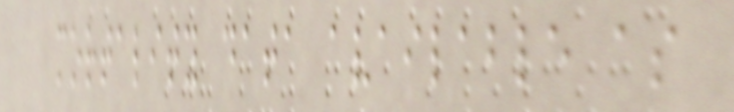mortality data available as
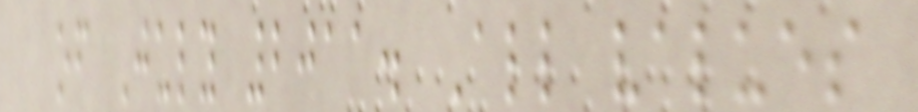of July 2011. All values
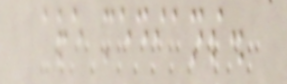are medians.
